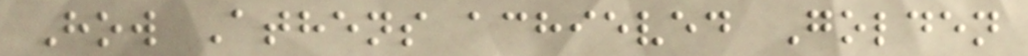How Athens achieved Golden
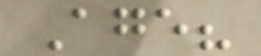Age?
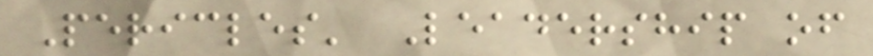Pericles' Leadership of
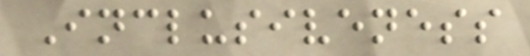Inclusiveness
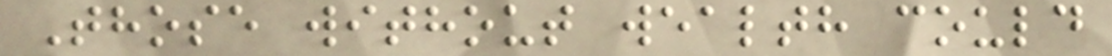Those without wealth could
